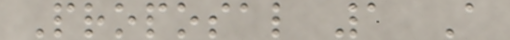Proposal 1 A
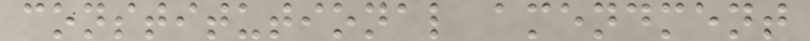constitutional amendment
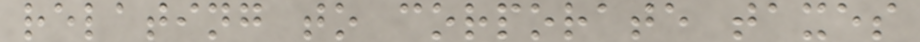relating to corporate taxes
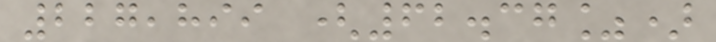227,899 (62.37%)
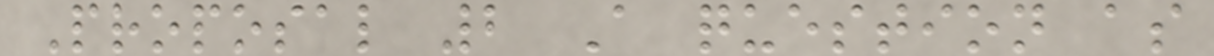Proposal 2 A question as
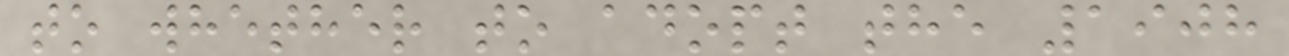to whether to adopt the 1908
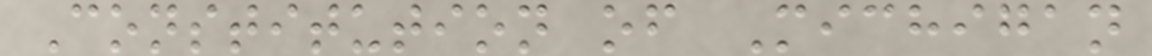Constitution of Michigan
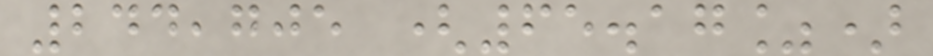244,705 (65.17%)
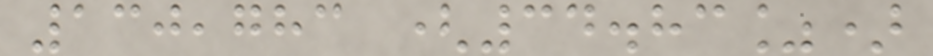130,783 (34.83%)
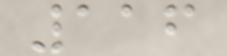116
